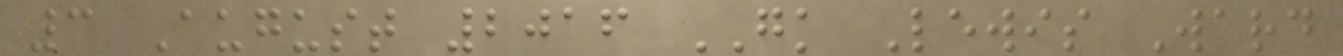3 August 2016 GK Lewis Ward
